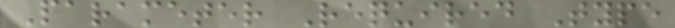Parameter Required Type
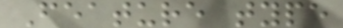Feature type
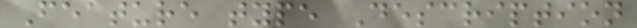Feature type Description
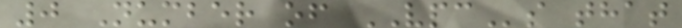0 Number of VPCs that
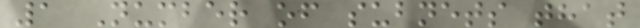1 Number of subnets that
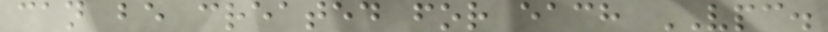can be created for each VPC.
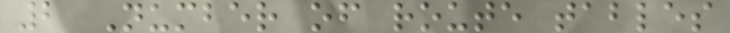2 Number of route tables
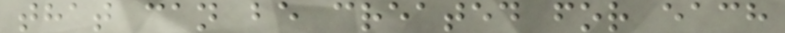that can be created for each
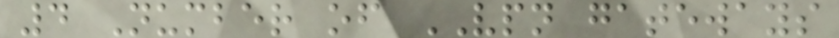4 Number of VPN gateways
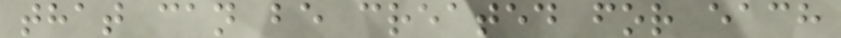that can be created for each
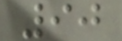90
